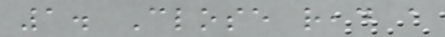1. Close read a
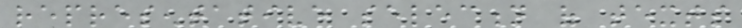representative selection of texts
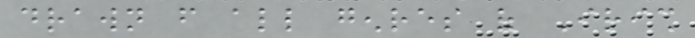drawn from all genres of Irish
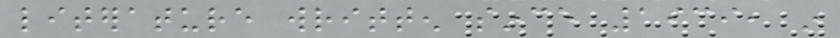literature written since 1939, in
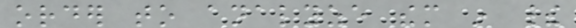order to analyze them in their
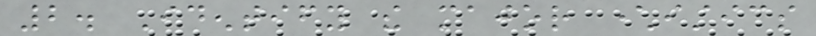2. Identify the major characteristics
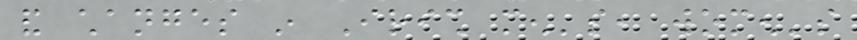and changes in Irish men's, women's
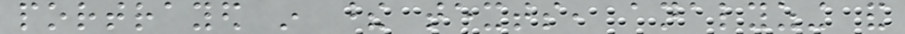portrayed in these texts, analyzing and
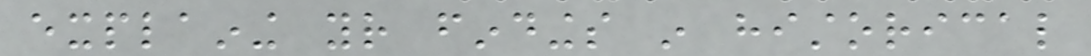explaining your findings in historical
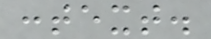context.
